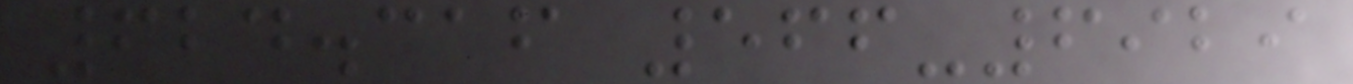624.316 566-6929
